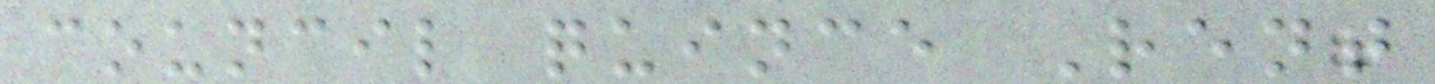council quince Rent
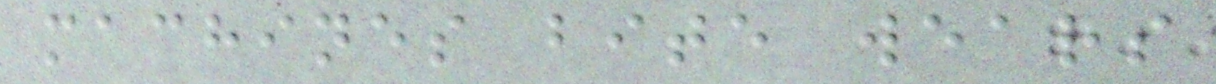machines bite wears
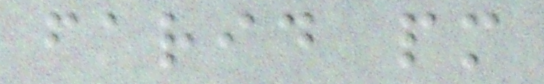farid pm
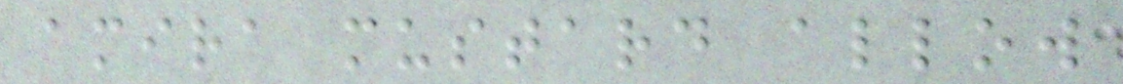amira mustard allow
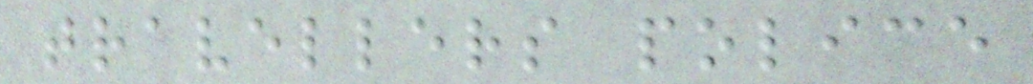travellers police
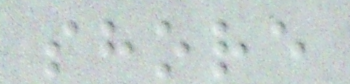shore
